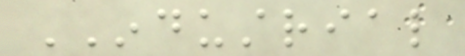INDUSTRIAL
